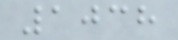1038
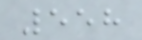558
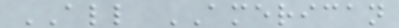ALL AMERICAN
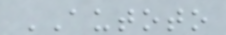AUTOTO
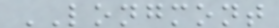LONGMONT
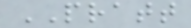PRATT
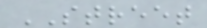STREET
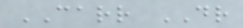CARR DR
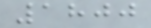1800
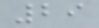29
